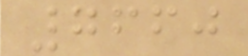7660
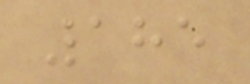185
